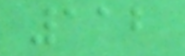112
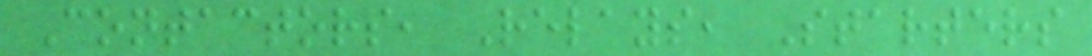Contactors, Relays, Starters
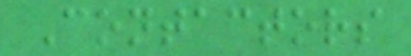Contactors
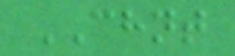CHNT
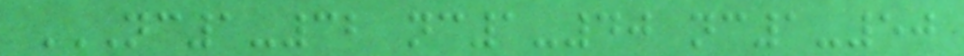NC1-32 NC1-40 NC1-50
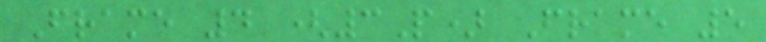Frame 4 (3P) Frame 5
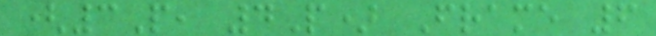(3P, 4P) Frame 6
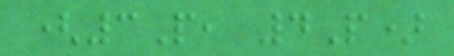(3P, 4P)
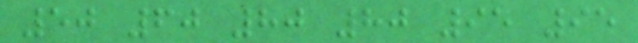50 60 80 80 95 95
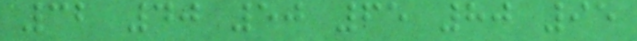32 40 50 65 80 95
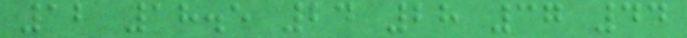12 18.5 24 28 37 44
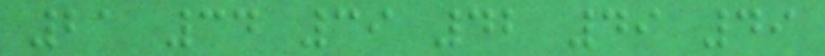21 34 39 42 49 49
